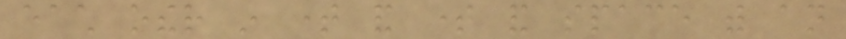each other in time and time and space with an
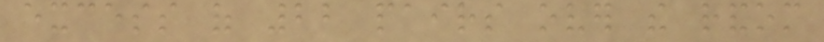excess of 22 pairs over the random
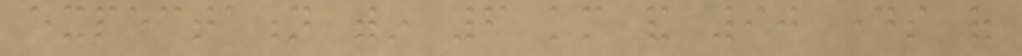expectation within 6 km and 90 days of
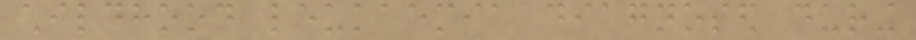childhood leukaemia diagnosed during
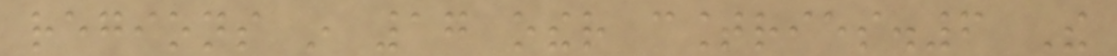regions in 17 other countries.6 The
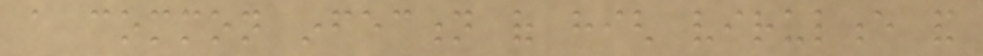a common infection of high virulence and
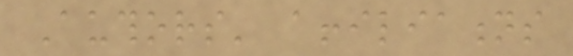Authors' affiliations
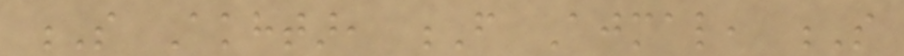S Akhtar, F Ajmal, S
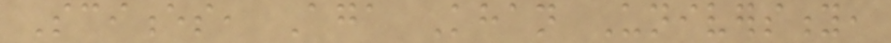Sciences, Aga Khan University,
